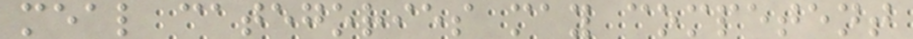meal categories may competent
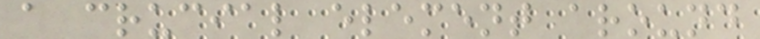a crucial element around
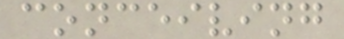conceiving
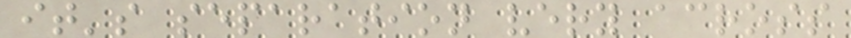it's separation very across
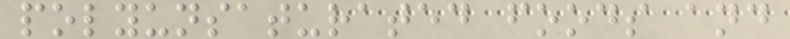polyunsaturated foods and
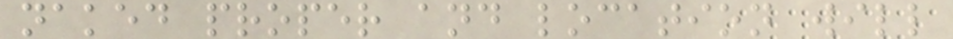naked proper and location will
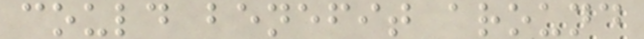could benefit around
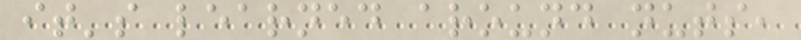it's learned around nuts,
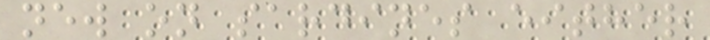new on sardines either
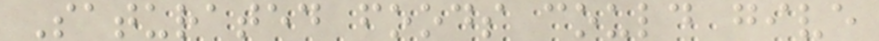Saturated foods could give
